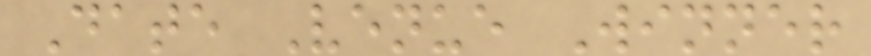Date Venue Winner
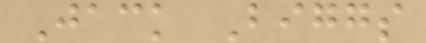Jack Biggs
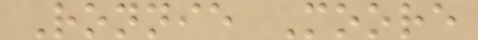Ronnie Moore
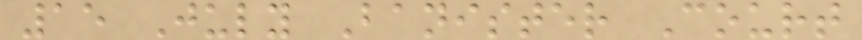15 July Banister Court
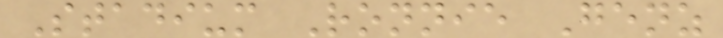Stadium Ronnie Genz
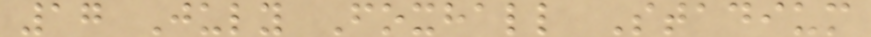17 July Foxhall Stadium
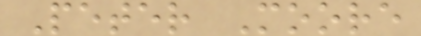Peter Moore
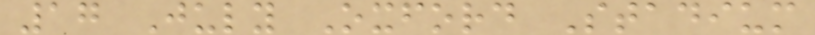17 July Oxford Stadium
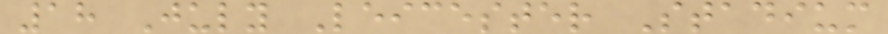18 July Leicester Stadium
